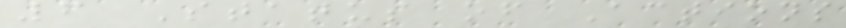6 Status of Actions
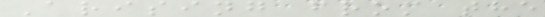Arising from the
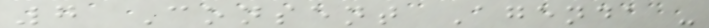7 Consent Agenda -
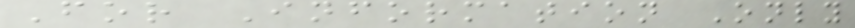For Information Only
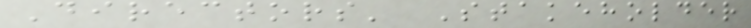Directors' Stakeholder
